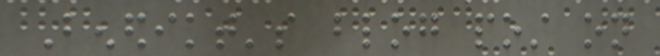Benedikt's blog post on
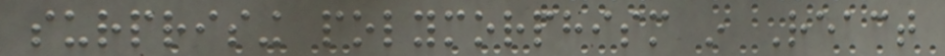surprising polymorphism in React
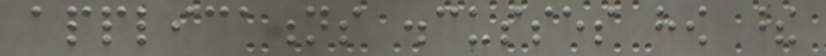applications discusses how these
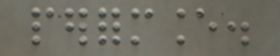performance.
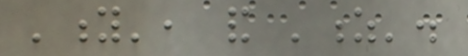'y', and 'z'.
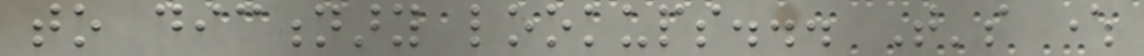to dictionary lookups... That's where
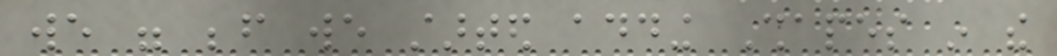we were before we started adding Shapes in the
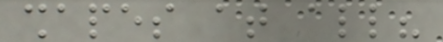shapes at all?
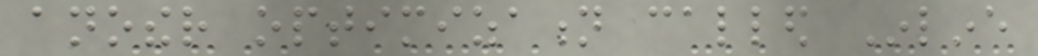another optimization called Inline
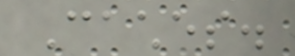Caches.
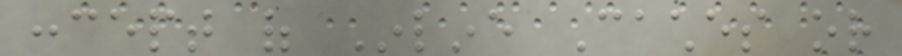concept of Inline Caches or
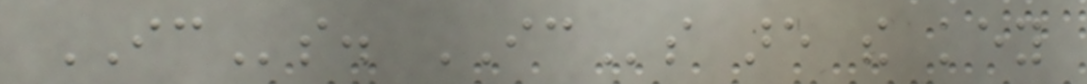ICs. ICs are the key
